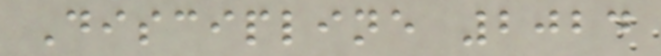Discipline 2024
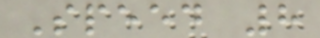Speed 8
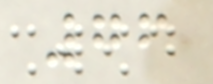76
